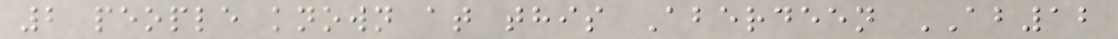2 people known at this Aberdeen AB12
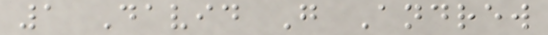1 David G Andrew
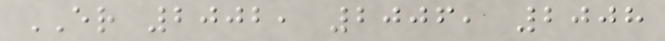ER 2002, 2006, 2008
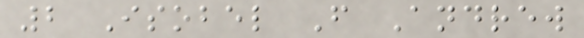2 Isobel F Andrew
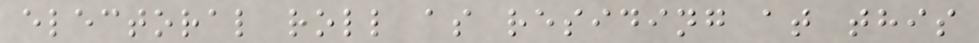electoral roll as residing at this
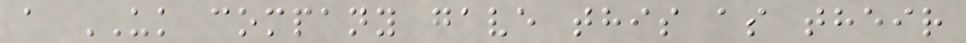a UK company gave this as their
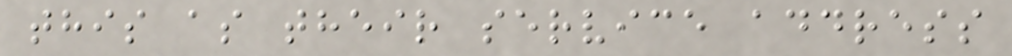this as their service address
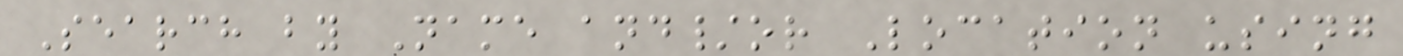Search by Name and/or Location using
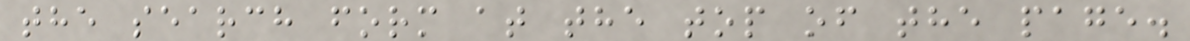the search form at the top of the page.
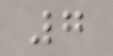7
